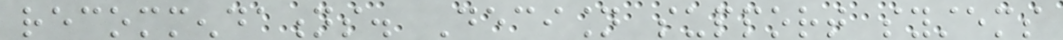recommendations. Decision support systems
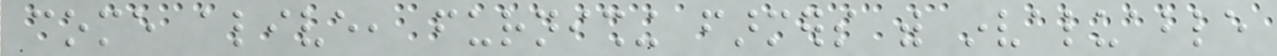come alive, furnishing farmers with invaluable
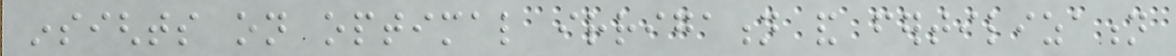insights on optimal irrigation and fertilization
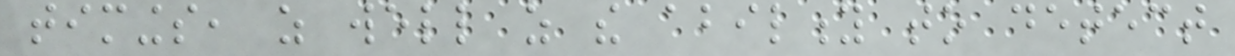timings, as well as the ability to detect
